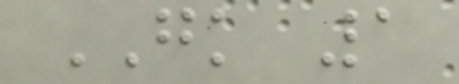GK 1
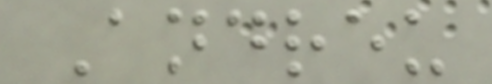Andreu
